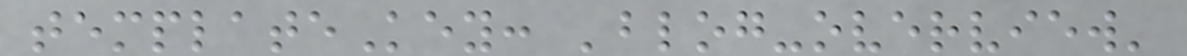templateKey: 'blog-overview'
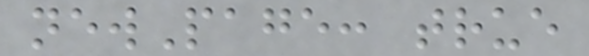newPage: true
